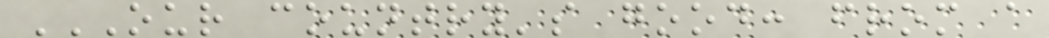OUR COUNTRY'S GOOD: FROM A
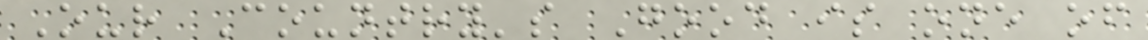Our Country's Good is one of
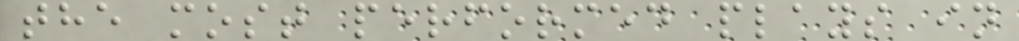the most performed plays in
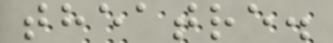theatre.
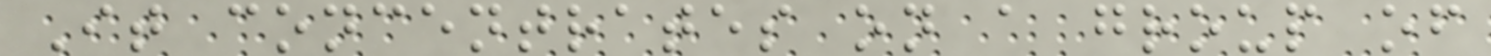It concentrates on a group of
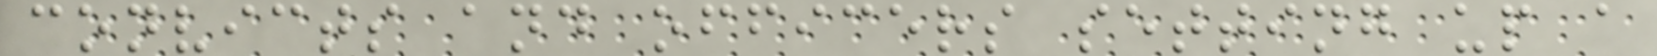convicts and officers setting up a
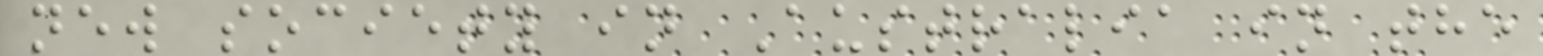new society in Australia in the
